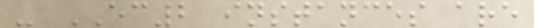- EC2 instances are
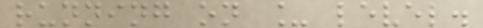running on _ level.
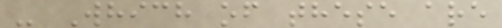- Which of these are
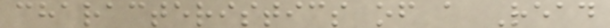characteristics of a Read
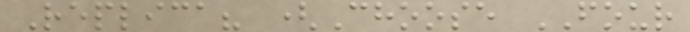Replica? (Choose FOUR
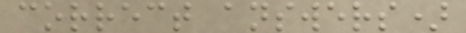correct answers)
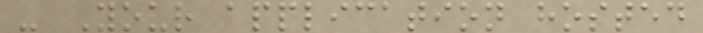- Your application hosted
